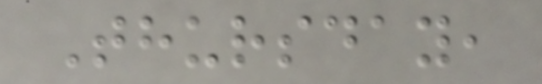Thursday,
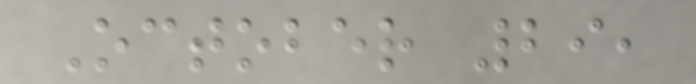October 29,
